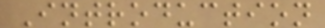Introduction
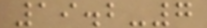19.2-7
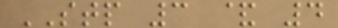STP 3 & 4
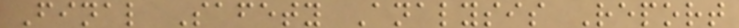Final Safety Analysis Report
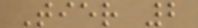Tier 2
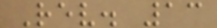Rev. 13
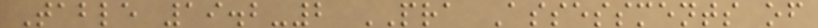Table 19.2-2 PRA Assessments of
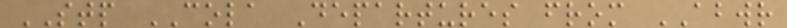STP COLA Departures from ABWR
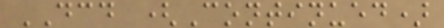DCD (Continued)
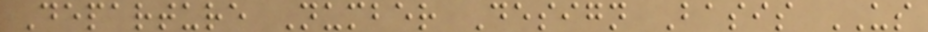Departure Number Design Basis US
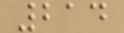214
